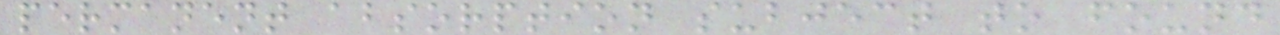permanent absorption subject to found
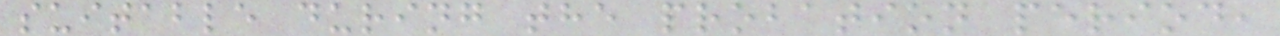suitable during the probation period,
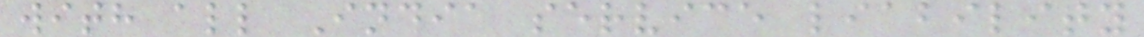with all India service liability
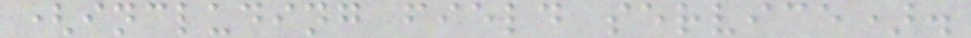(including field service).
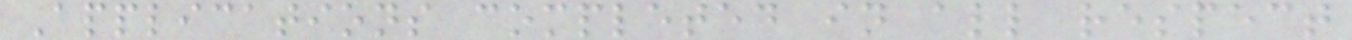Applications completed in all respect
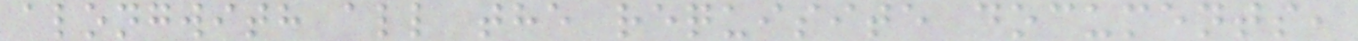alongwith all the requisite documents,
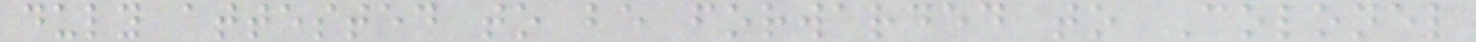duly attested to be forwarded to Colonel
